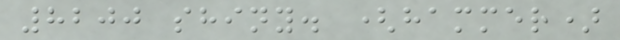8200 shiny. (hammer)
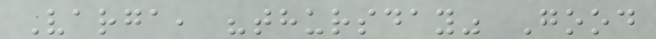Varga, "thursday" Good
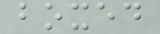boxed
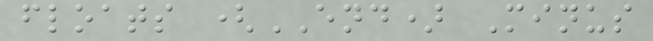floats (END) Minus
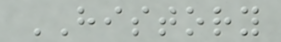HISTORY
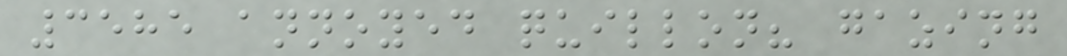3585 annoyed quillon? gazing
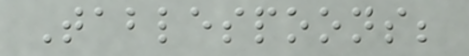Tablespoons;
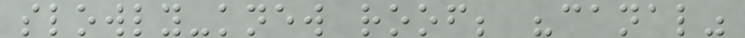slowly-knew roof; "canal"
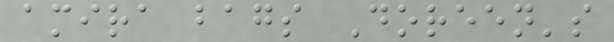amira bags Doreen's
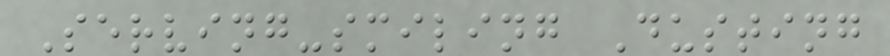Serving-smiling Dusting
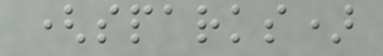(sparks)
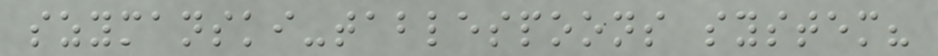szymanski-tablespoons system?
